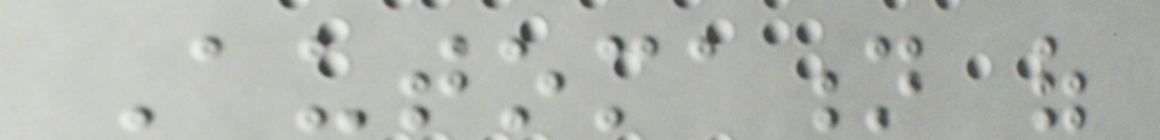Automation of
